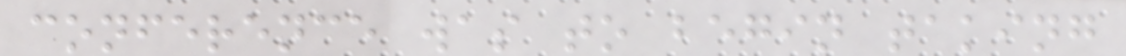conference was to begin taking
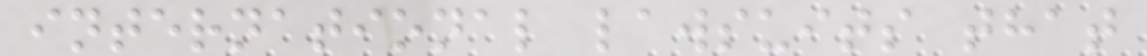international lawsuits that
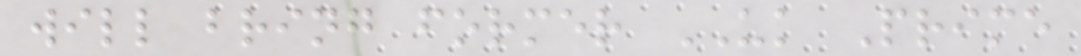will bring former UK Prime
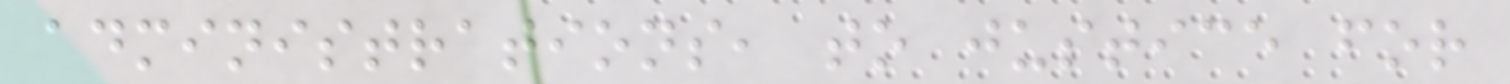administrations, to justice for
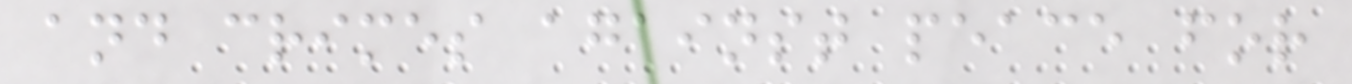and crimes against peace for
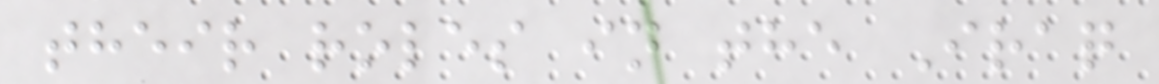their roles in the Iraq
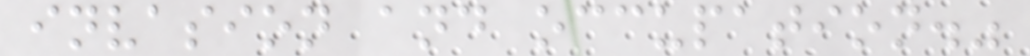invasion and occupation."
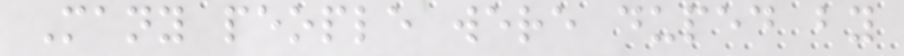Many people were duped by
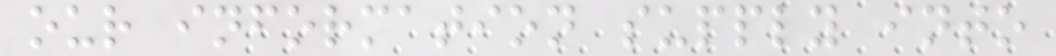our information supply into
